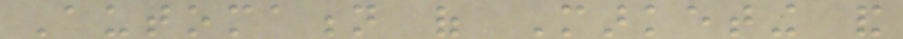Automation of Marketing and
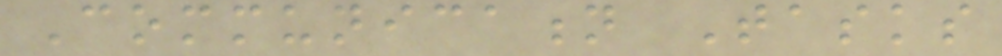Communication Tasks
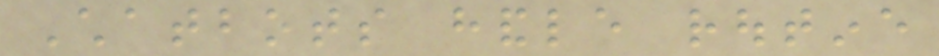Chatbots handle routine
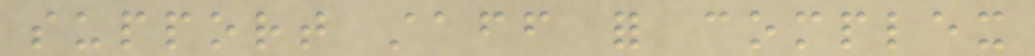support staff for complex
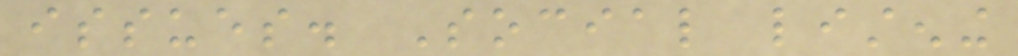issues. Social listening
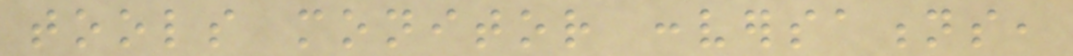tools monitor conversations,
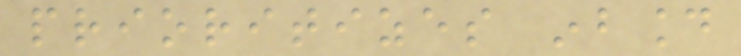prioritizes inbound
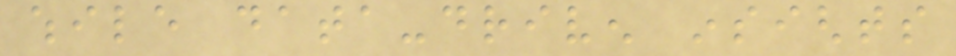while data-driven insights
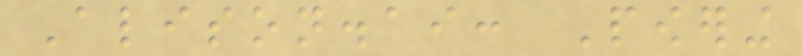Alison.ai: Powering
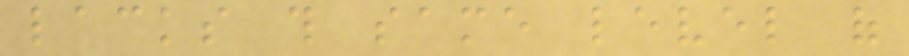lacks this same level of
